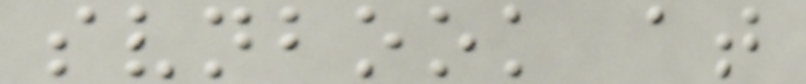svnbook at
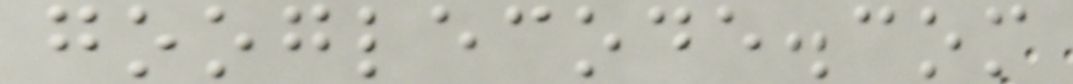googlecode.com
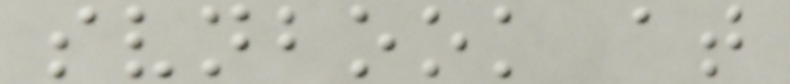svnbook at
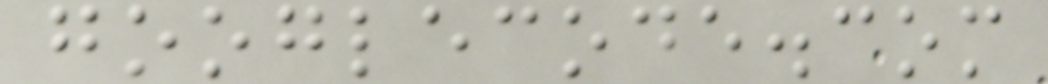googlecode.com
